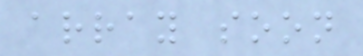array soon
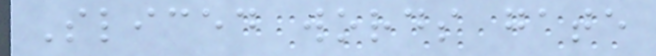Sliced words gate
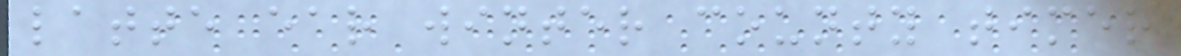latte ear winter county timer
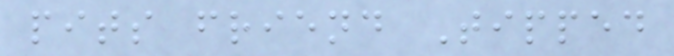pits friend Tipped
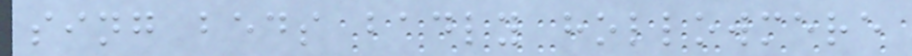sing beds badly hollowmere
